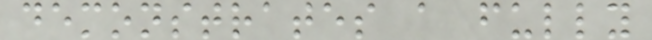demonstrates a fully
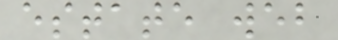estate web
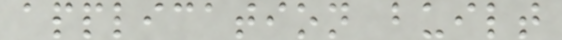application built
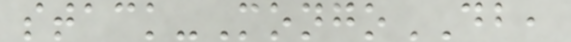stack-MongoDB,
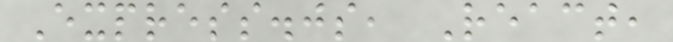Express.js, React,
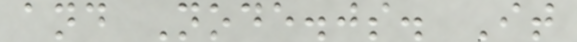and Node.js. It
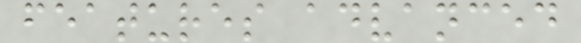features advanced
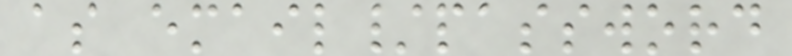as email/password
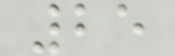25
